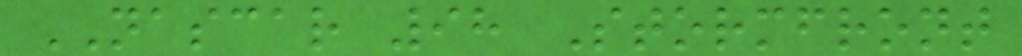NASCAR 98 Stormfront
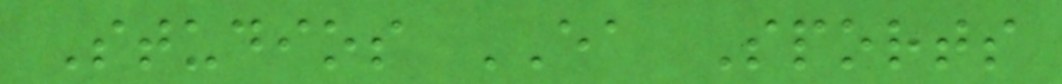Studios EA Sports
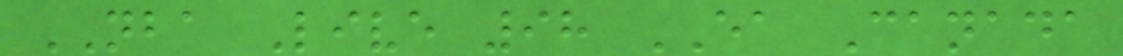NBA Live 98 EA Canada
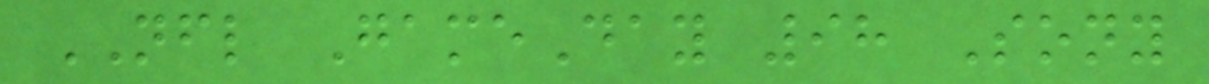NFL GameDay 98 Sony
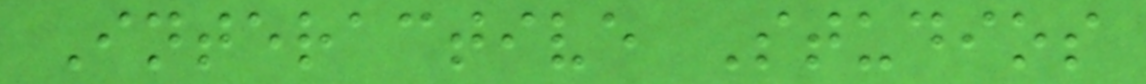Interactive Studios
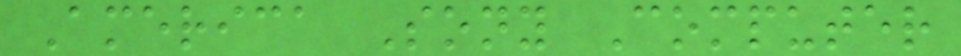America Sony Computer
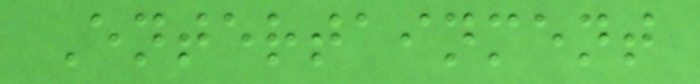Entertainment
